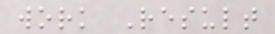work Result
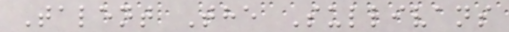Talent The Sullivans
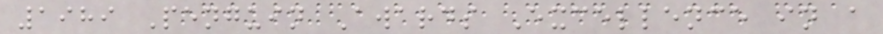1989 Penguin Awards Excellence in a
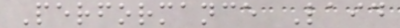Performance Laid
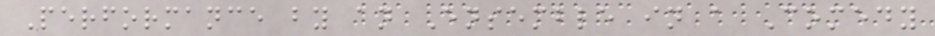Performance by an Ensemble in a Comedy
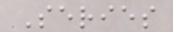Series
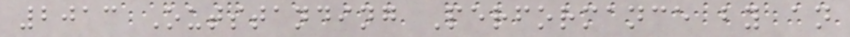2013 Outstanding Performance by an
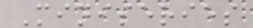Miniseries
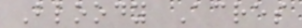Bloody Acres
